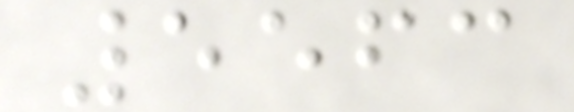5563
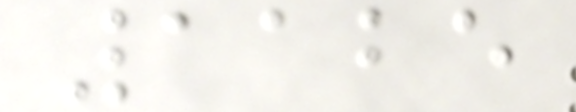1125
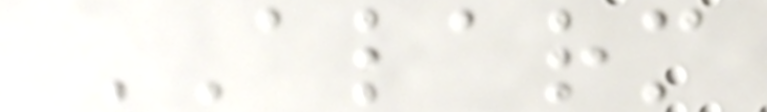ALARM
